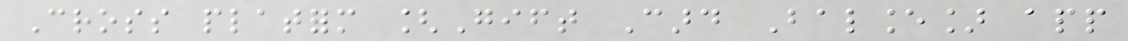Cross platform [Gift Card Balance] app
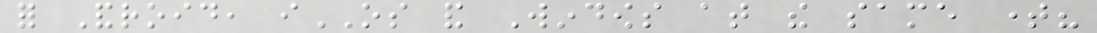for Android, iOS and Windows at the same time?
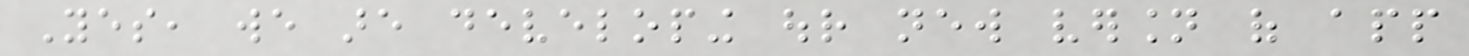Yes, we are developing our new version of app
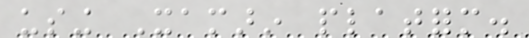using Xamarin platform.
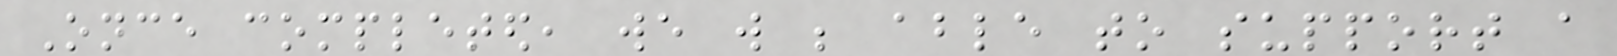Once completed, we will be able to support a
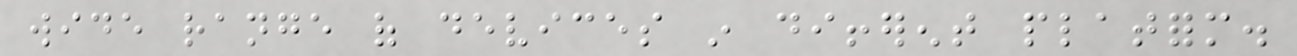wide range of devices in different platform.
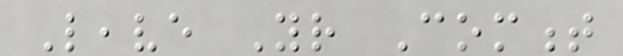Leave Your Comment
